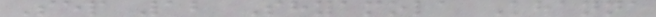Sep 12 Shyamola Khanna
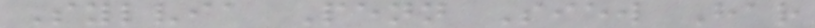Sylvia Penn Siew Har
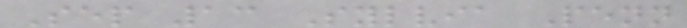Sep 13 Sylvia Penn
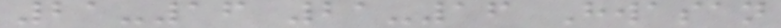21-16 21-16 Hwasan
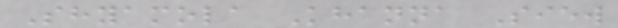Shyamola Khanna Siew
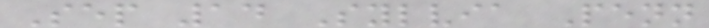Sep 14 Sylvia Penn
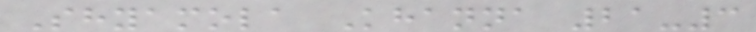Shyamola Khanna 21-3
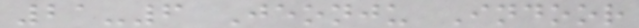21-6 Jeonju Indoor
